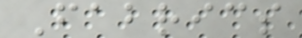Fabrics
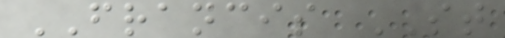FRANCIS ST
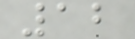12
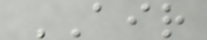AIR
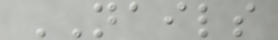NAILS
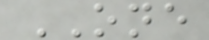ONE
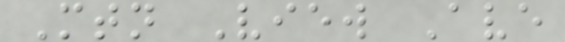Mtn View Ave
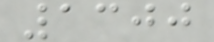1300
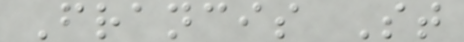Francis St
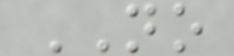NO
